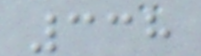338
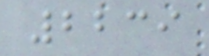2239
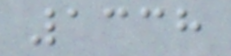1338
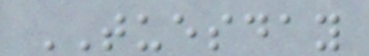TUESDAY
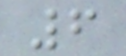6
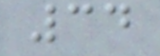34
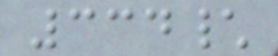334\
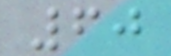60
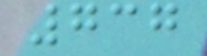737
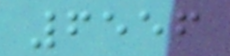6556
